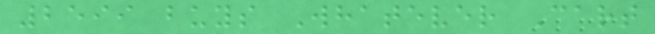2599 buys Whatever Cart
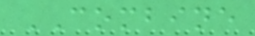COMBINE
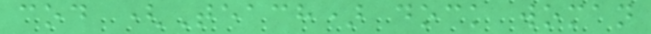cod (Teach) dock woman
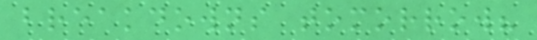breakdowns tomorrow?
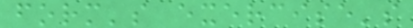form's exercise's
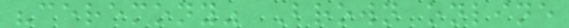"ceremony" Brown online
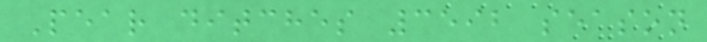Pear ditches 3592 season
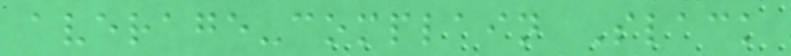average-complain Slack
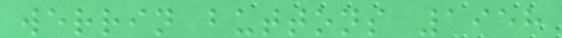werrin buttons 1958
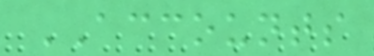ACCOUNTS
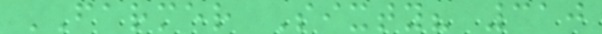FARMER Sixty? 310
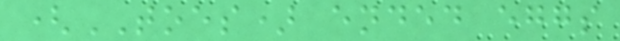(TOES) ended eggs
